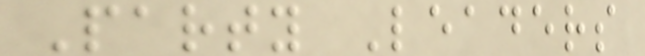Party Leaders
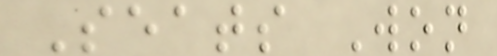Seats Won
